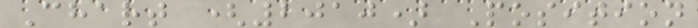Chart (2010) Position
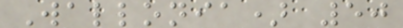Wallonia) 50
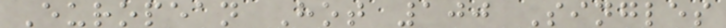European Hot 100 Singles
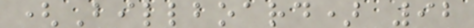(Billboard) 92
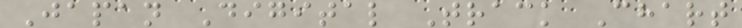Japan Digital Track Chart
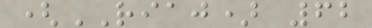(RIAJ) 62
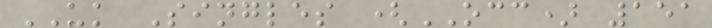UK Singles (OCC) 151
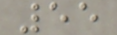55
